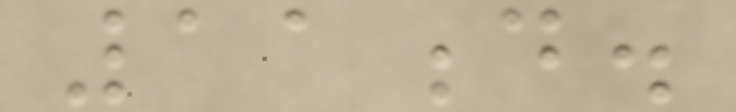11d.
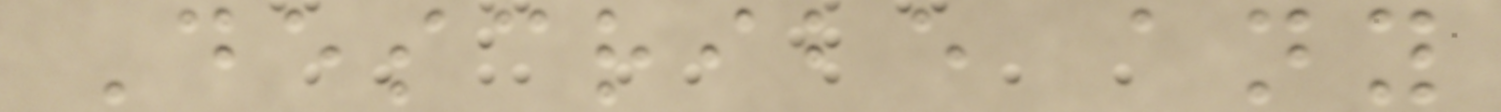Describe any
